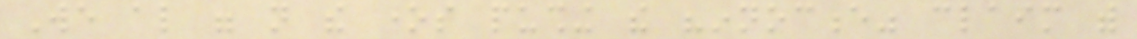We also were not the ones pushing the "innocence" claim with
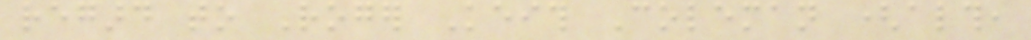regard to Roger Keith Coleman (although,
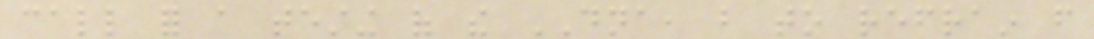call for a testing of the DNA, but to refrain from
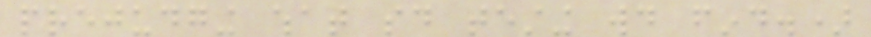prejudging what said testing would find.)
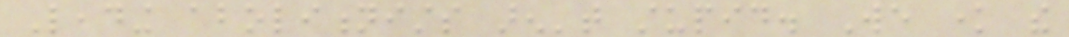Leading abolitionists aren't stupid. We know the
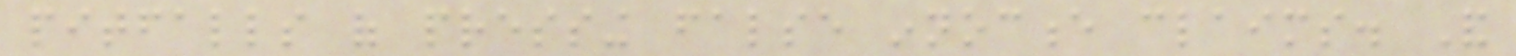pitfalls of pressing false innocence claims. And
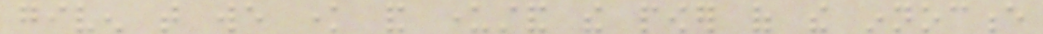given that we know and understand the power of the innocence
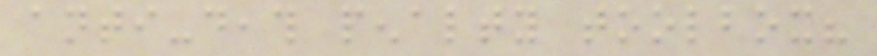anti-death penalty toolbox?
